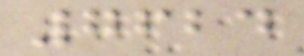7624
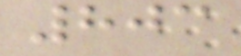803
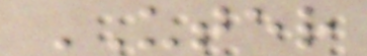UTER
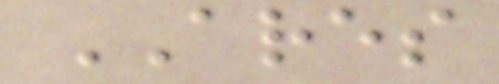ARES
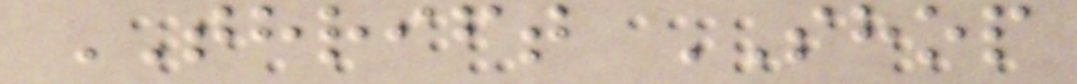THRIFT SHOP
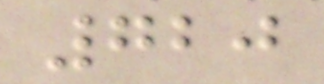720
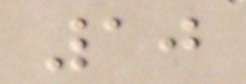10
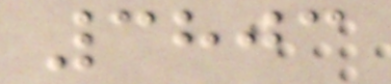3803
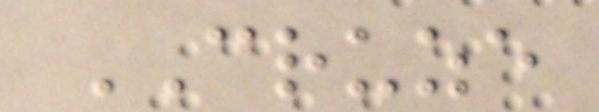CRUZE
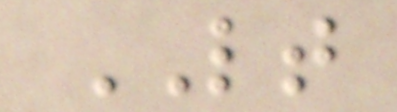LT
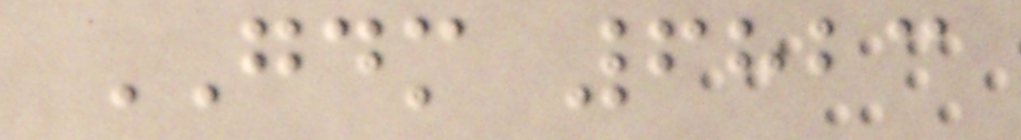GDM 6823
